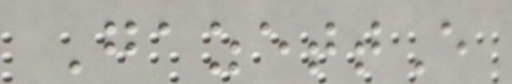GazettE
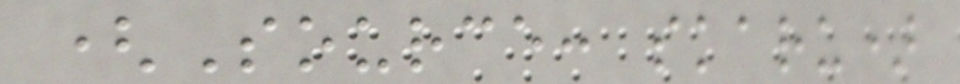(Source: skaru)
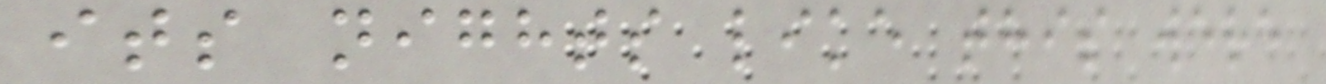its nights like this were
